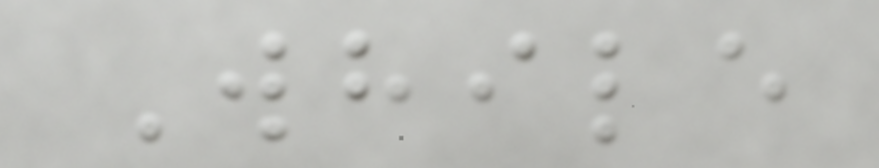While
